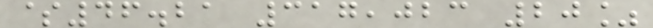$46.21 317,023 20%
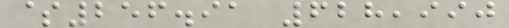$256.91 628,990
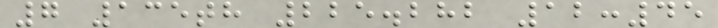7 135th 225.282 12:45
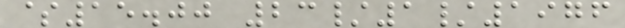$15.00 23/1/1976
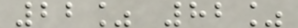22% 82%
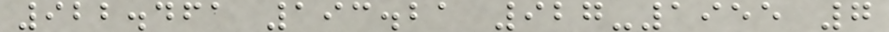922.461 193.21 927-1955 7
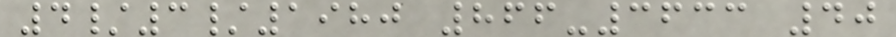4/3/1980 866-3633 40
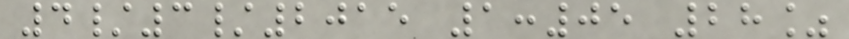4/3/2015 1:05 28%
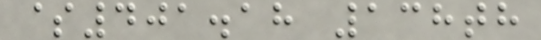$401.18 138th
